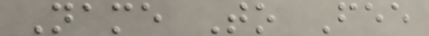Name To Fee
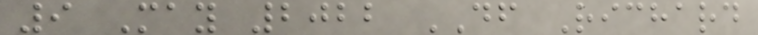9 May 2022 DF Richard
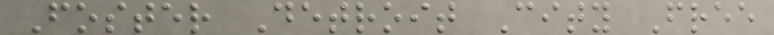Foster Detroit City Free
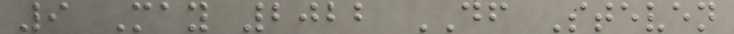9 May 2022 DF Steven
